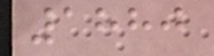1880
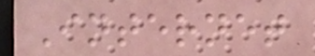Internet
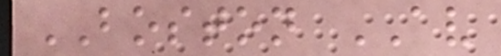BOSTON AV
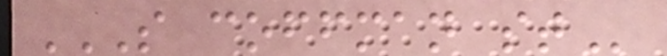S COFFMAN ST
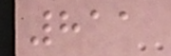811
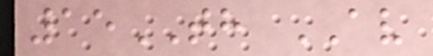15TH AV
